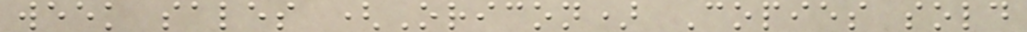week sales (Oricon) Copies sold
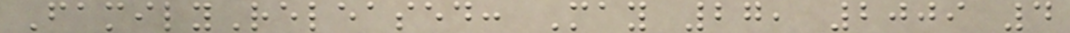FamilyReleased: May 27, 2009 4
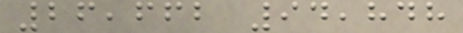26,662 94,848
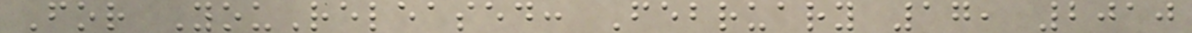For YouReleased: February 17, 2010
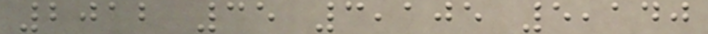2012 35 3,105 5,140
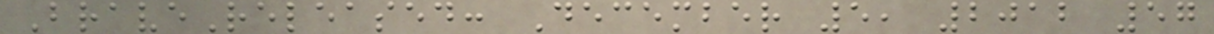BraveReleased: December 5, 2012 57
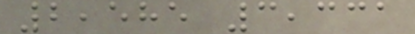2,585 3,331
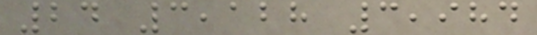24 3,128 3,984
